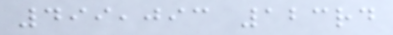499,093 123rd
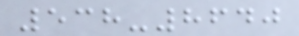538-8640
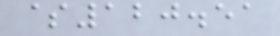$120.51
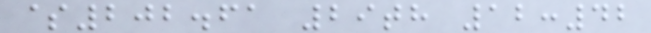$202.61 29th 12:42
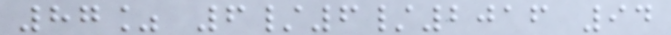87% 6/6/2016 94
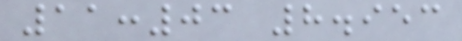11:03 8.953
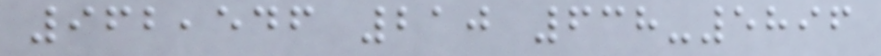962,546 210 638-5896
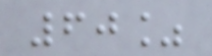60%
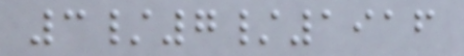3/7/1916
